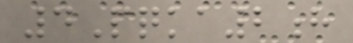4Pqka2h
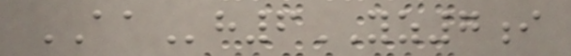AAh6YZ7i
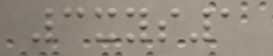3xys1
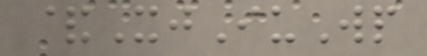&XjIuWp
